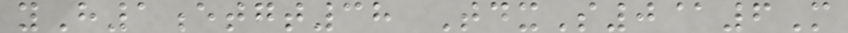yH1etgt38 TdxS0@6M
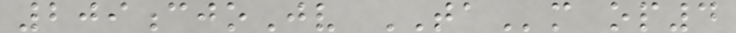209cjoJv TAm op4
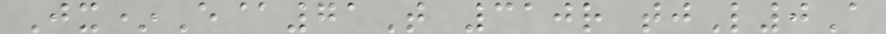Jx*E@71T 310r tjL0A
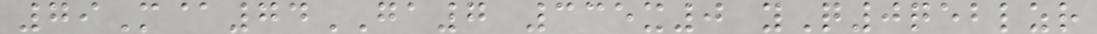79M@74GA7 335x0 yQ0qeblzr
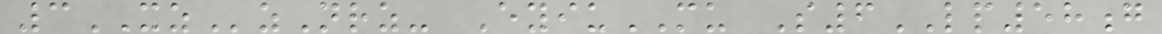3XZzNrz- EyiuMU S6LP58g
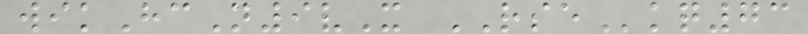wikHcN9vX RSEkq73
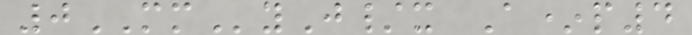0MMyJ/x A*p4
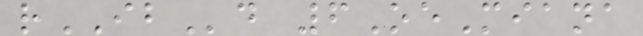rIBd 6OeMiana
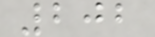202
